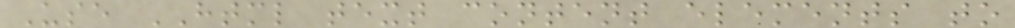Use HTML text content elements to
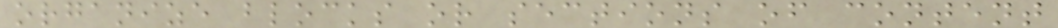organize blocks or sections of content
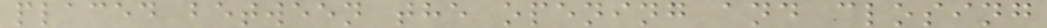placed between the opening and closing
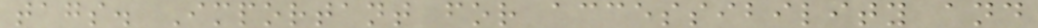tags. Important for accessibility and
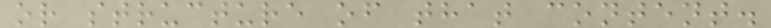or structure of that content.
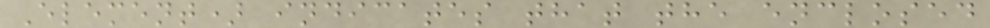Element) indicates that the enclosed
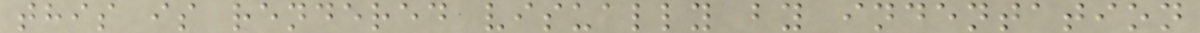this is rendered visually by indentation
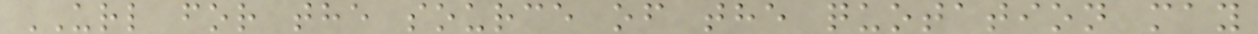URL for the source of the quotation may
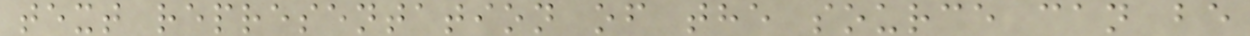text representation of the source can be
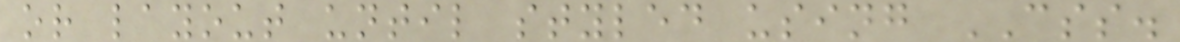or layout until styled using CSS.
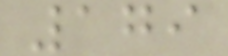179
